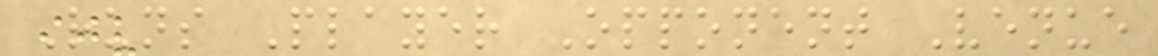Runs Player Opponent Venue
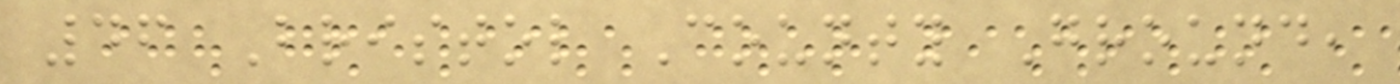46 Bristol County Ground,
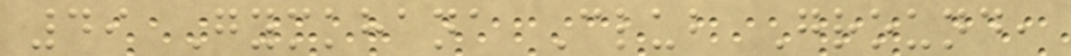49 Gymkhana Club Ground,
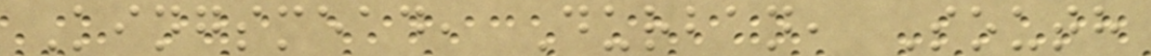Kingsmead, Durban, South
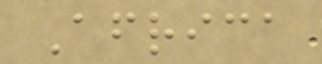Africa
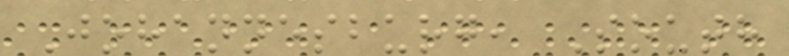Johannesburg, South
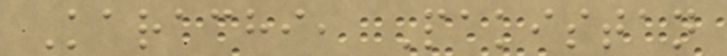Karachi, Pakistan
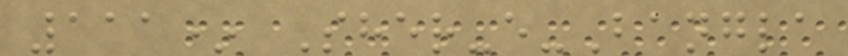111* Sher-e-Bangla
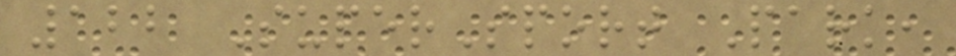122 SuperSport Park,
